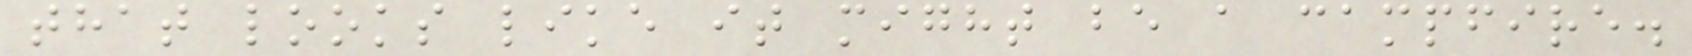that looks like it might be a campfire.
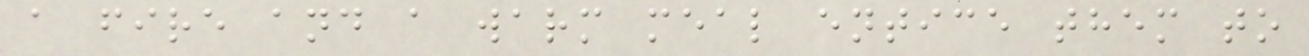a fire and a warm meal entice them to
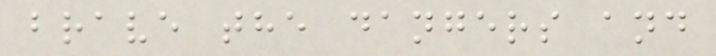brave the dangers and
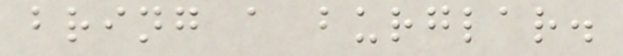bring a burglar.
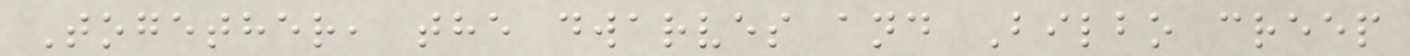Together, the dwarves and Bilbo creep
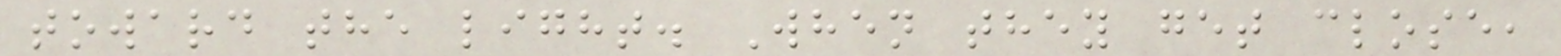toward the light. When they get close,
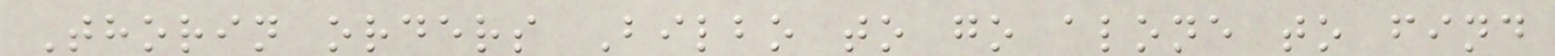Thorin orders Bilbo to go alone to find
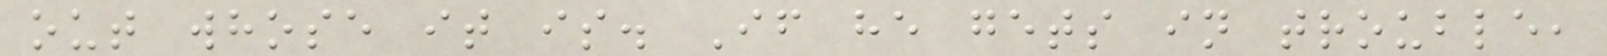out whose it is. If he gets in trouble,
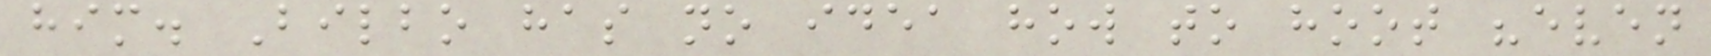him. Bilbo has no idea how to hoot "even
